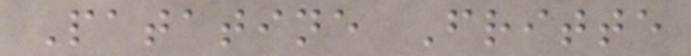Patatine Fritte
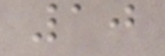10
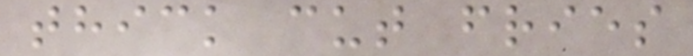thick cut fries
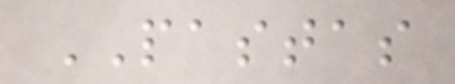PASTAS
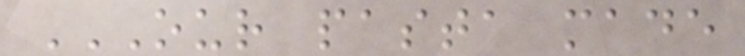OUR PASTA MADE
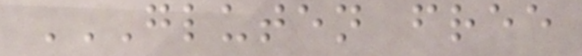GLUTEN FREE
